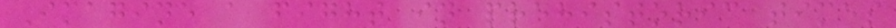Imagine a fight in prehistoric times
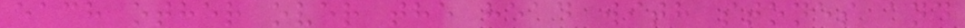each other over the head with stones and
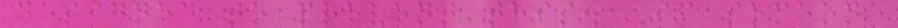designed to prevent this. If someone
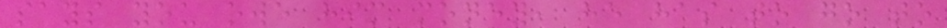says you owe him money, he has to go to
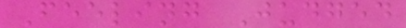Feeling Judged
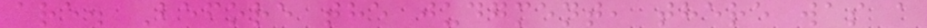are. Before the judgment, there was a
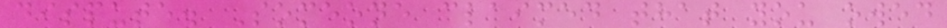dispute. Someone claimed that you owed
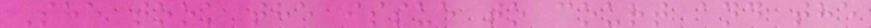She took the issue to court and the
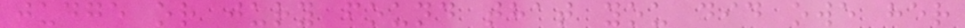judge or jury found that you did owe her
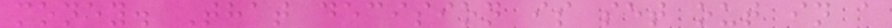money. That decision is set out in a
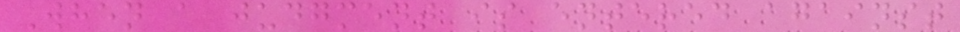When a judgment is entered against
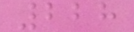228
